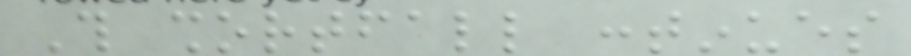This shortfall continues
